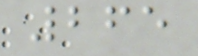265
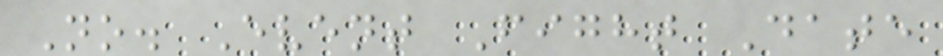No. Event Fight Date
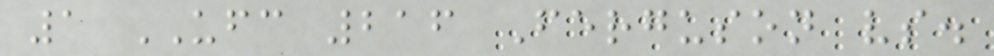1 UFC 216 Ferguson vs.
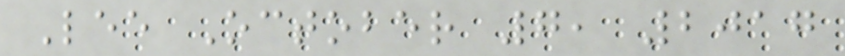Lee October 7, 2017
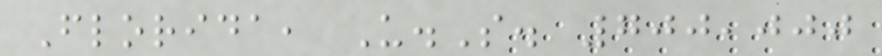Florida, U.S. 700,000
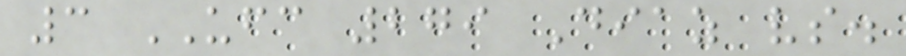3 UFC 279 Diaz vs.
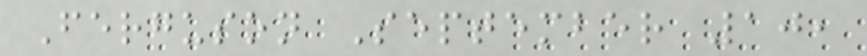Ferguson September 10,
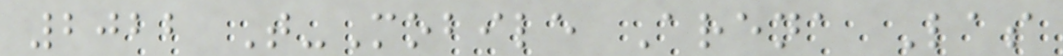2022 T-Mobile Arena Las
